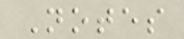Notes
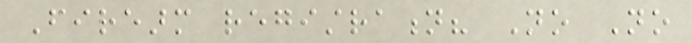Firearm registration? No No
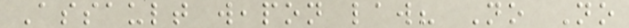Assault weapon law? No No
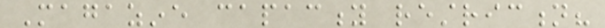Magazine capacity restriction?
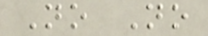No No
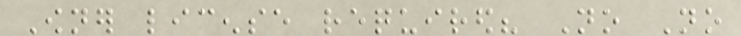Owner license required? No No
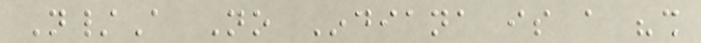N/A No Indiana is a "shall
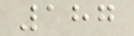187
